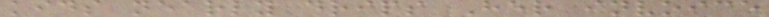kids nearly drips Her invoice
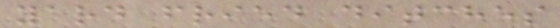yard fried ditches
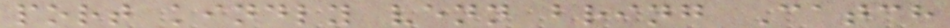port kindly venn bring Catch
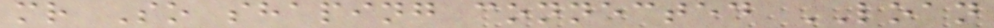mr So shaping connected LOAN
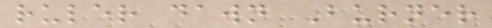ruler dawn Burner
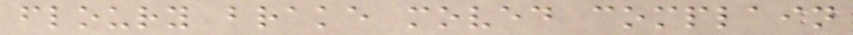floury brake moved complain
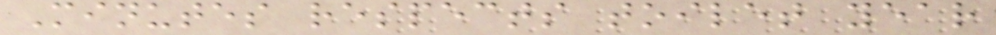Minutes respects toilet year
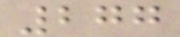277
